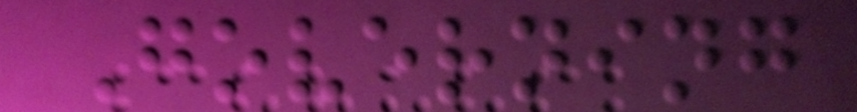Governing
